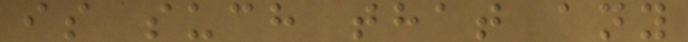is such that any
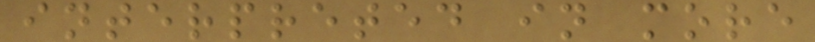interpreted in more
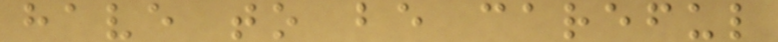have to be careful
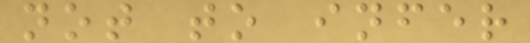not to infer
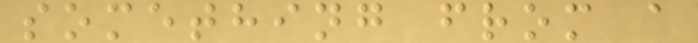something from a
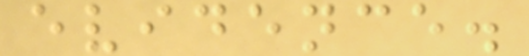evidence.
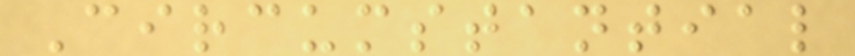Circumstantial
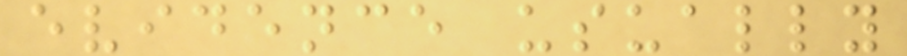evidence usually
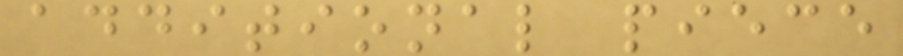additional piece
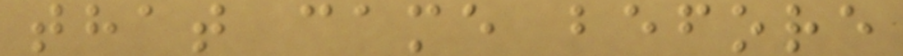that came before
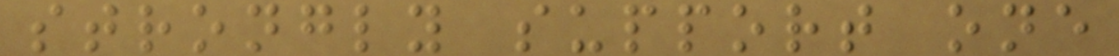strongly support one
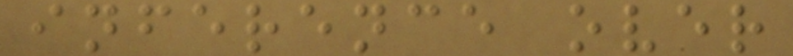inference over
